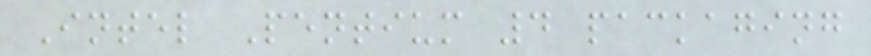Intel Pentium 4 packaging
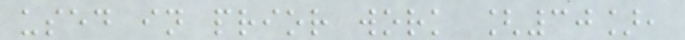used in prior work [30],
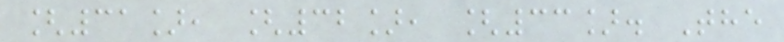[31], [32], [33]. The
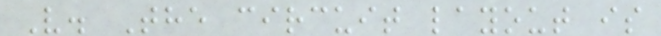V. The circuit layout is
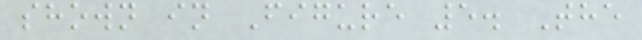shown in Figure 5. The
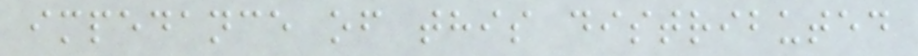impedance of this distributed
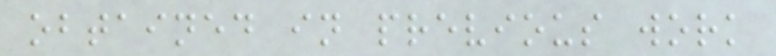obtained in previous work
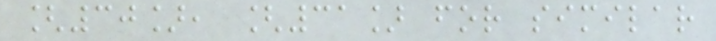[30], [31] for similar
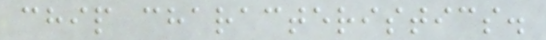chip characteristics.
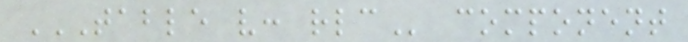TABLE V: RLC component
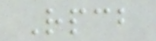Rpcb
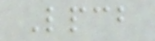Lpcb
